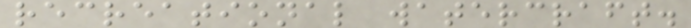recreational watercraft.
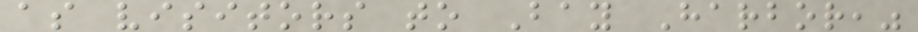as visitors to Bay Harbor,"
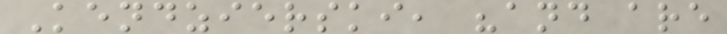Kendzierski, "and are
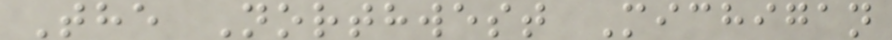The Northwest Michigan
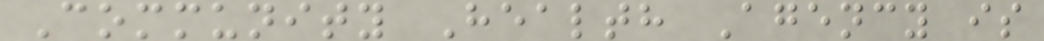Community Health Agency is
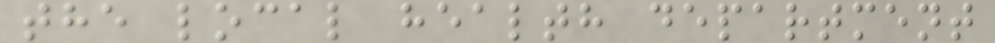the local health department
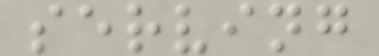serving
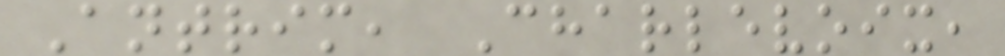Antrim, Charlevoix,
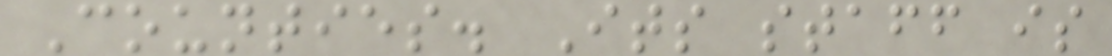Counties. Its staff is
